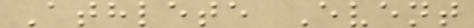Athlete Event
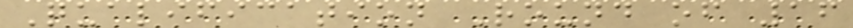Qualification Round of 16
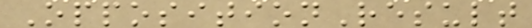OppositionResult
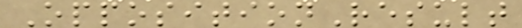OppositionResult
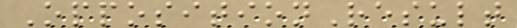OppositionResult
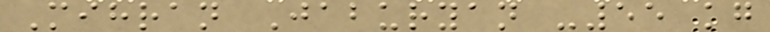Mihran Jaburyan -55 kg
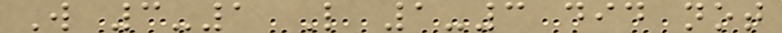W 3-1 L 1-3 did not
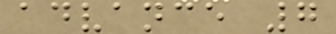advance 7
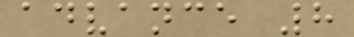advance 8
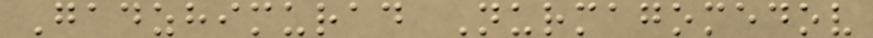Gadzhimurad Nurmagomedov
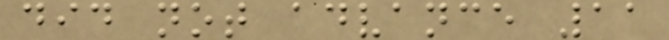did not advance 11
